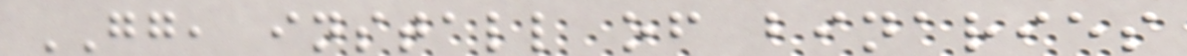GG, install of binaries
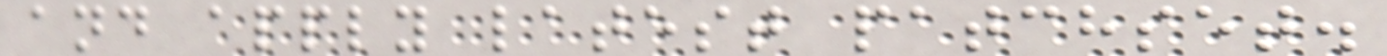and apply latest patchset.
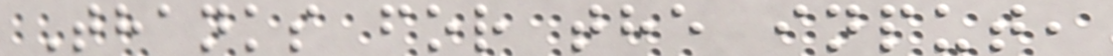Thanks for the input,
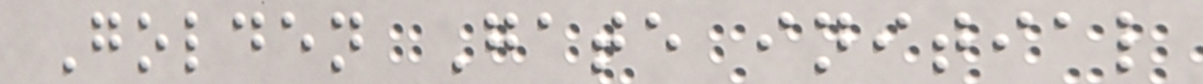Golden Gate initial
